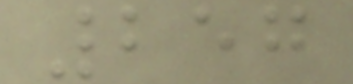257
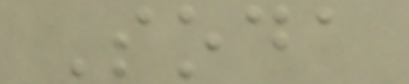Soda
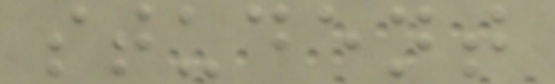student
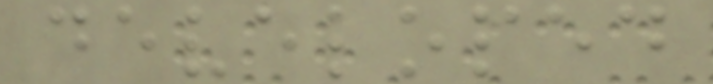developed
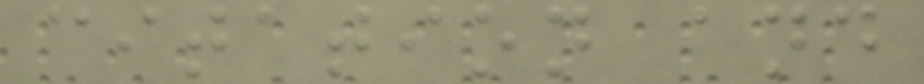citation and
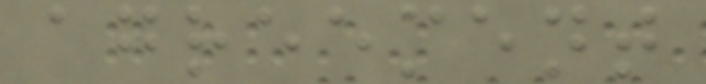agreement
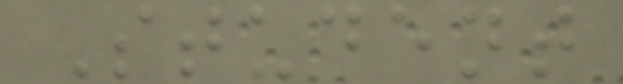Student
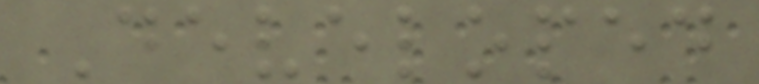Developed
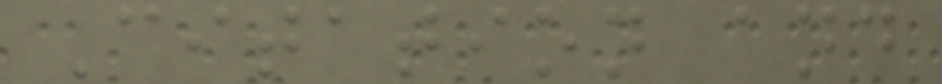Citation and
